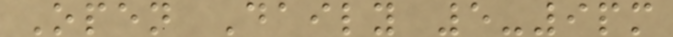Open Daily 5-9pm
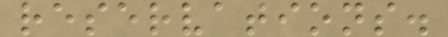reservations.
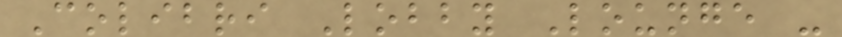Colibri Lobby Lounge -
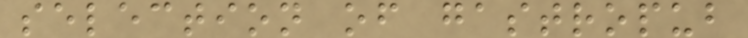selection of gastropub
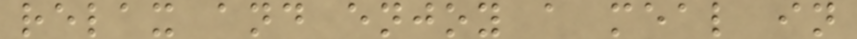relax and enjoy a meal in
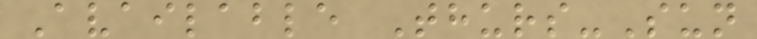Available Thurs-Sun
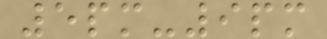5pm-9pm
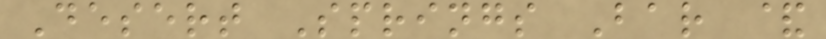Desert Springs Bar &
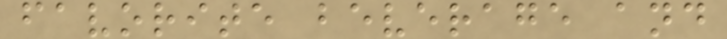favorite beverage and
